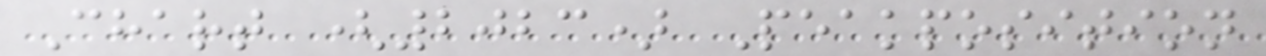Chart (2023) Peakposition
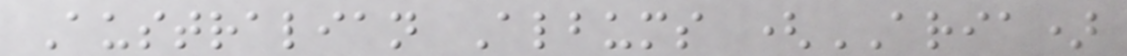Australian Albums (ARIA)
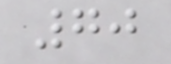70
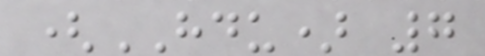(HDU) 7
